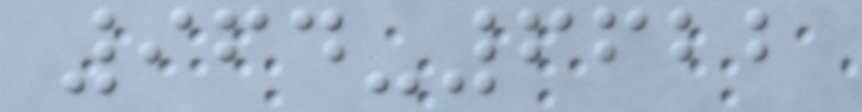964-6622
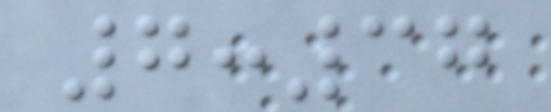7:37
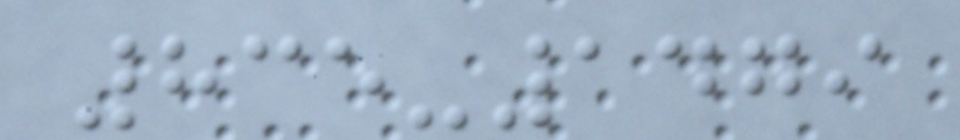835-1479
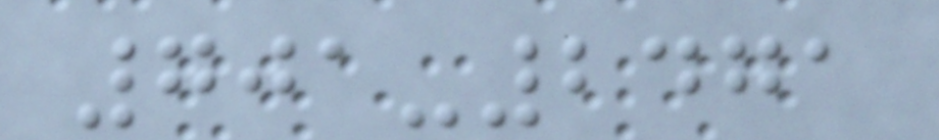701-2471
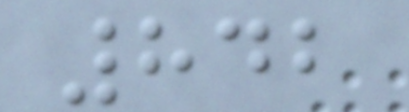842
